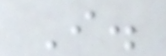I.
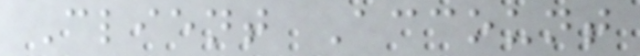Client Account
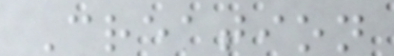Creation
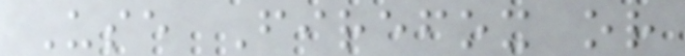Use Firefox or
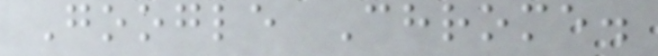Google Chrome.
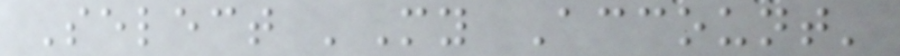Select 'My Account'
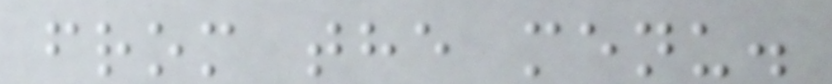from the menu.
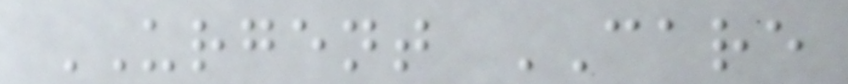URGENT CARE
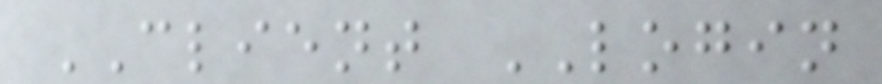CLIENT LOGIN
